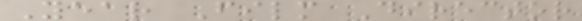Year Film Director
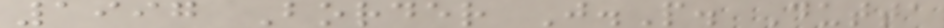1997 Border J.P. Dutta
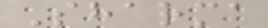Sharma
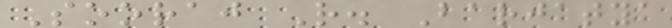Sooraj R. Barjatya
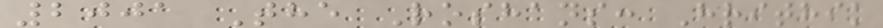2001 The Roshans: Hrithik
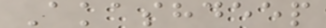Akashdeep
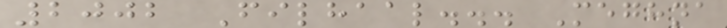2002 Filhaal... Meghna
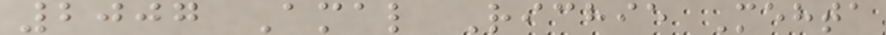2007 Amal Richie Mehta
